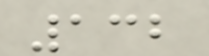132
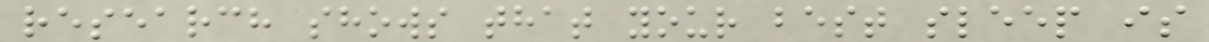research shows that your best sleep is
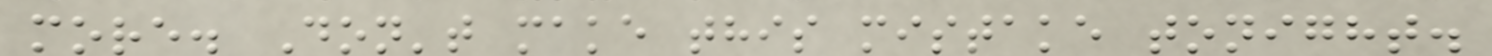more. Don't make this mistake tonight.
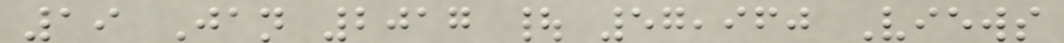19 Jan 2017 | 57,960 Views
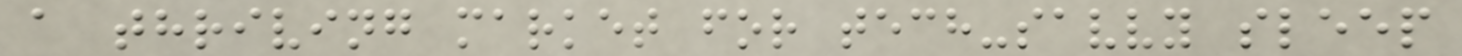a thriving market for tech-savvy sleep
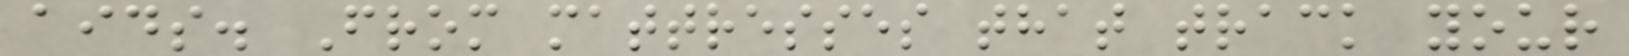aids. From mattresses that track your
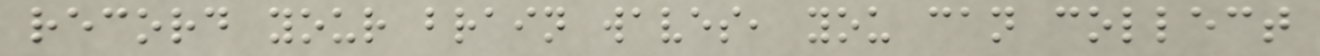record your brain waves, you can collect
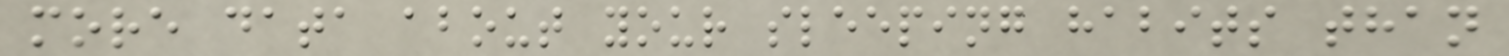more data about your sleeping habits than
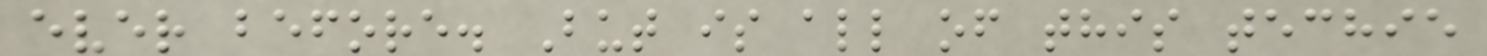ever before. But is all of this techie
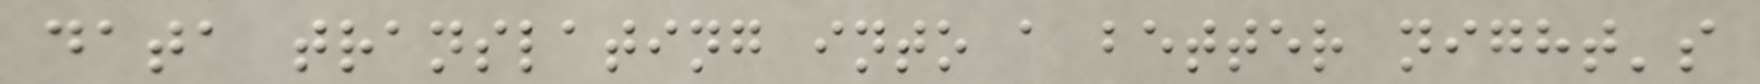data translating into a better night's
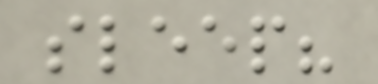sleep?
